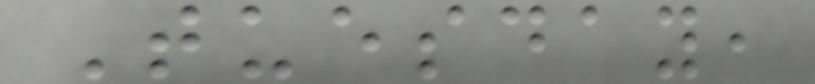Tuesday,
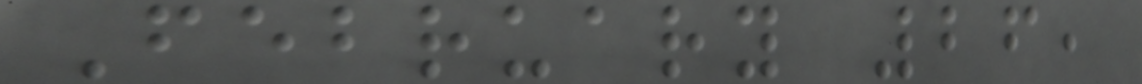February 26,
